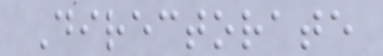Directorate
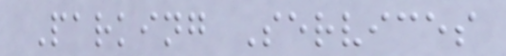Parking Services
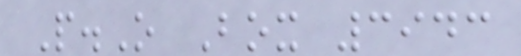P.O Box 3943
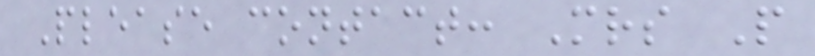Please contact: Mrs P
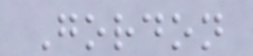Gordon
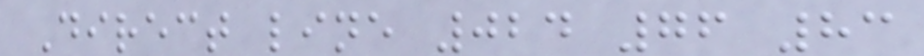Direct line 024 76 83
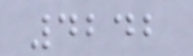4242
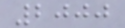2000
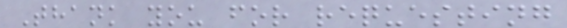Thank you for requesting
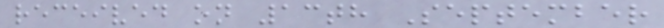received on 13th September
